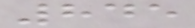845
